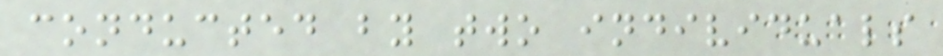conducted by two individuals
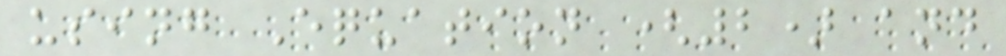using Equation (2) and
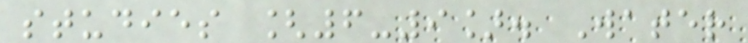studies [6-9]. Water
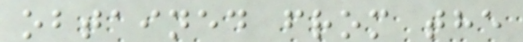obtained from the
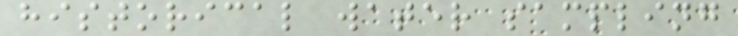historical water sampling
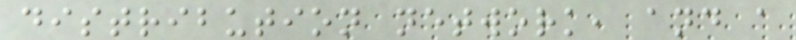distribution network, and a
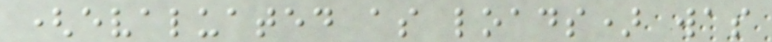(evaluated as loads) was
